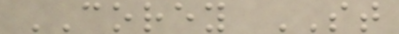COREY ST
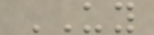UY
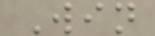Win
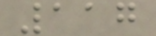117
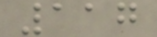117
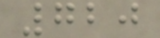720
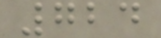724
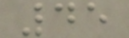45
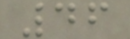46
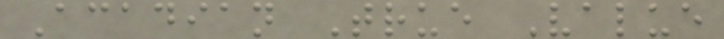Acadian True Value
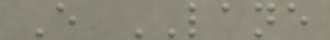E LANE
